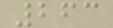263
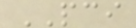PCI
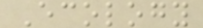Ecology
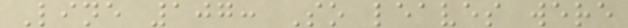Line 107: So leaves were
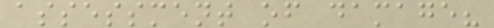assessment of damage?
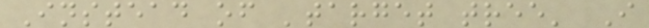Instead of 'target tree' I
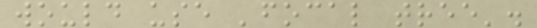would use 'focal tree'.
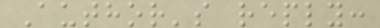Author's reply:
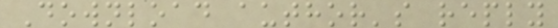Download author's reply
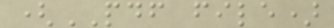(PDF file)
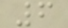6
